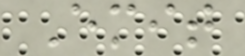Emit
